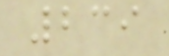239
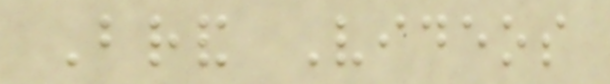Brand Videos
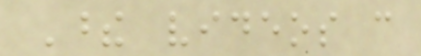These videos can
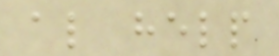also help
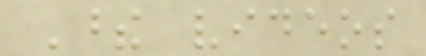These videos
